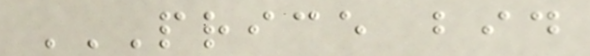PRICE BID
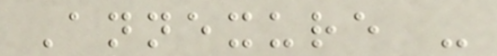Annexure -
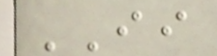II
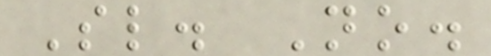Sl. No.
